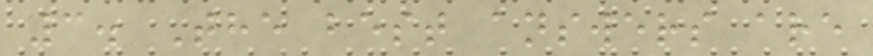3. The best answers are
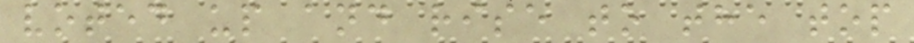voted up and rise to the top
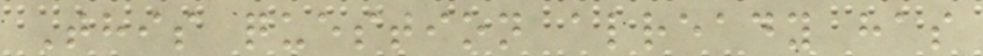This question already has
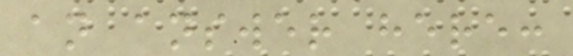an answer here:
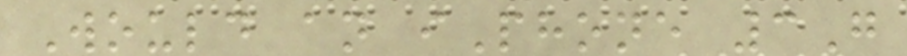Would an iPhone 3G
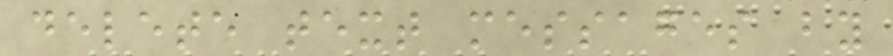delete text messages by
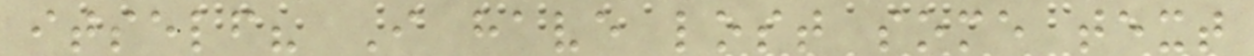itself? I have lost some text
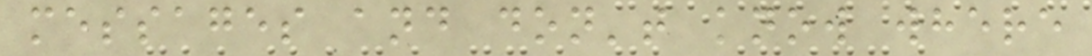messages and don't know where
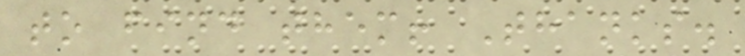to find them! Thanks.
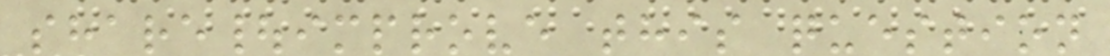share|improve this question
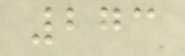273
